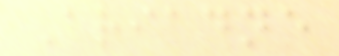Ariadne
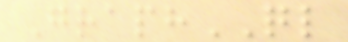GraphQL
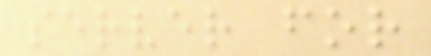server for
